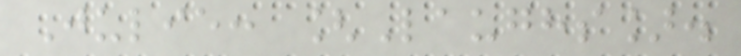Julie: [Laughs].
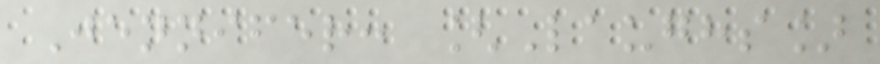Jennifer: [Laughs]
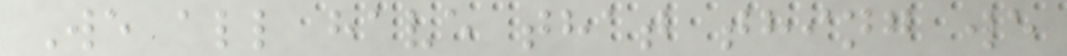We all have that thing we
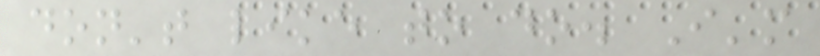don't like to do. I'm
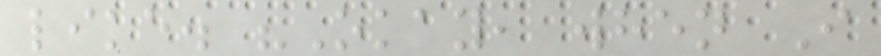like. "Okay, when I
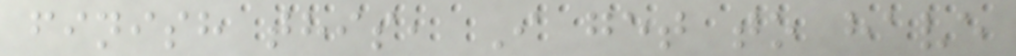finish this, I get to have
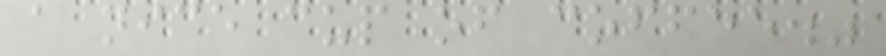a nice cup of coffee."
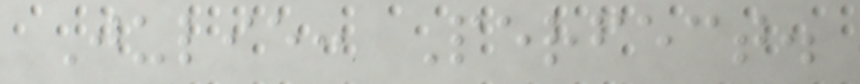Julie: Perfect.
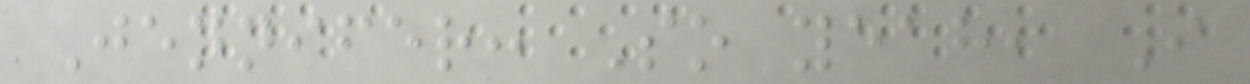Jennifer: So yeah, I
